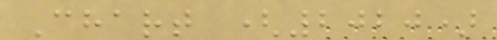Chart (2020)
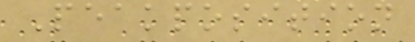Peakposition
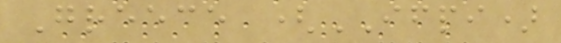Greece (IFPI)
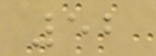52
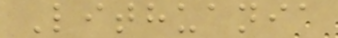Lithuania
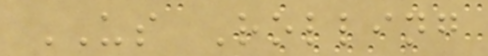US Rolling
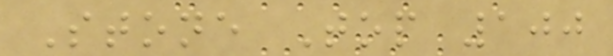Stone Top 100
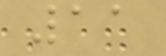11
